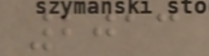2013
